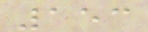153
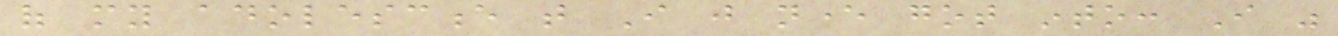of my adolescence that I just never got into: I was
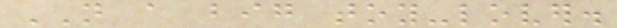NOT a big toy-lover.
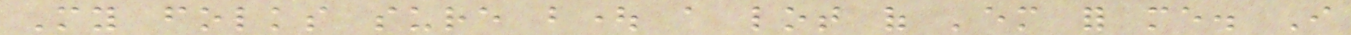My folks sure bought a lot of 'em for me. I
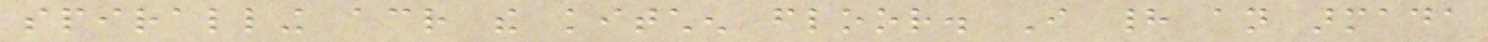spiralling across the kitchen floor. I had an armada
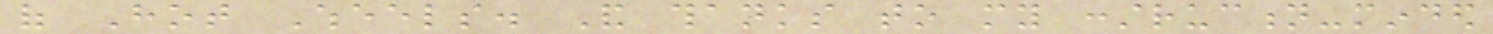of Hot Wheels. And thanks to my construction-minded
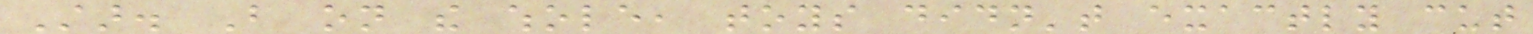Star. But on the whole, toys didn't exactly cut
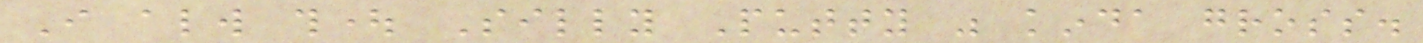I always thought Silly Putty was kinda gross.
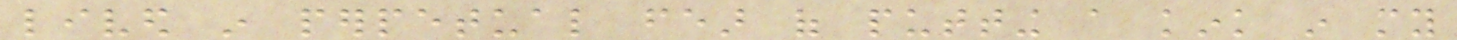lived in perpetual fear of putting a kink in my
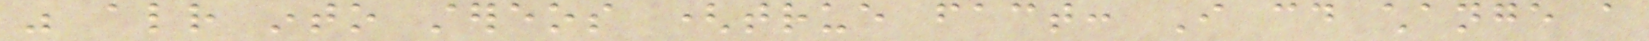was already into stereos (true fact: I could change a
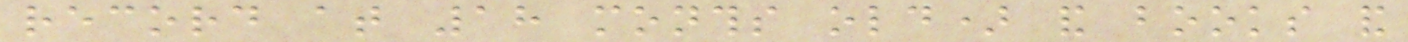record at 18 months old) and books and
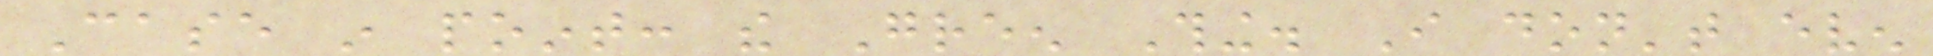Case in point: the Green Thing. I don't even
